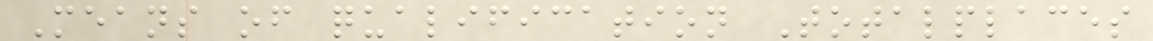Means of qualification Totalplaces
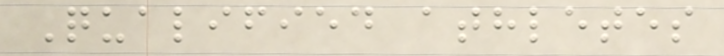Qualified athletes
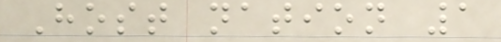Host nation 1
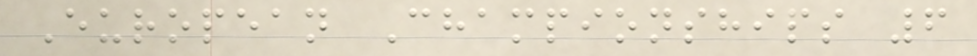European Championships 6
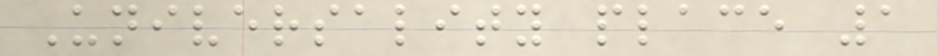Universality place 1
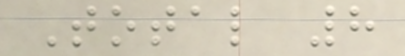Total 8
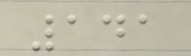141
